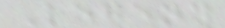Legend
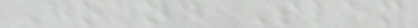Grand Slam
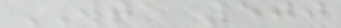WTA 500
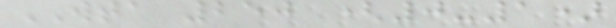WTA 250 (0-1)
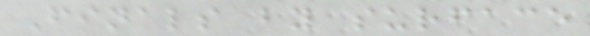Finals by surface
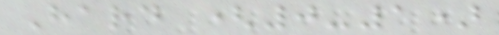Hard (0-1)
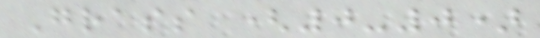Grass (0-0)
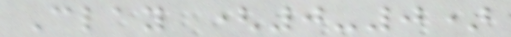Clay (0-0)
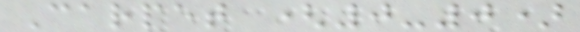Carpet (0-0)
